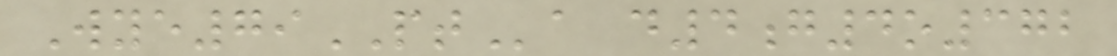Wye79PTa d4g4o372
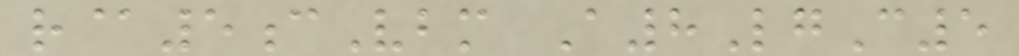r@5cVbm A8LgC5
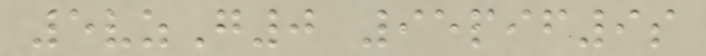5vzG0 95pif9s
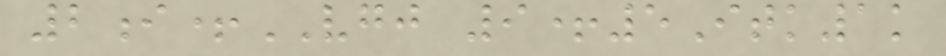2i+VGJ 9+5Itk1k
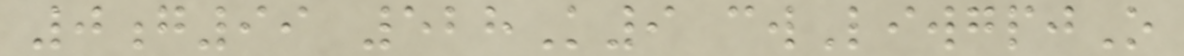0g99 528K9 cwLiwgpjO
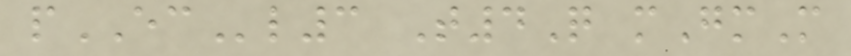pECl3 T4Q mGmM
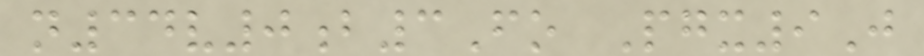n34v0b3Fo Pgx9J
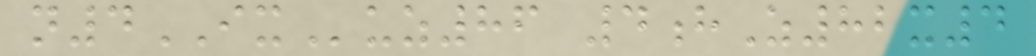n4IXuz86 4hZ82x4
